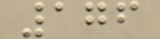176
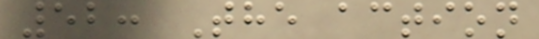52: The action
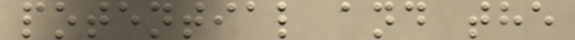potential and the
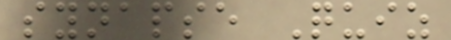synapse Quiz
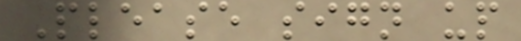Please sign up
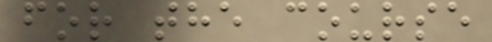for the course
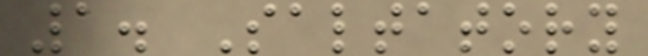1. Saltatory
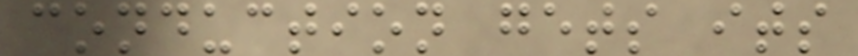conduction gets its
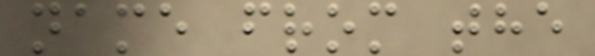name from the
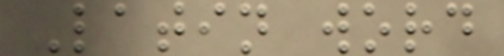Latin word
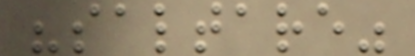"saltare"
